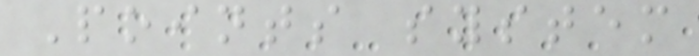Points system
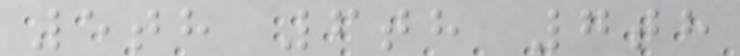5th 6th 7th
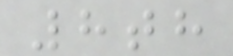8th
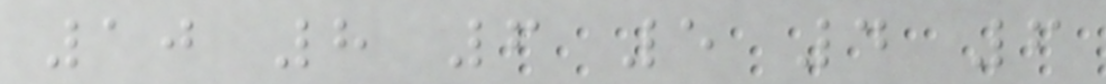10 8 6 5 4 6
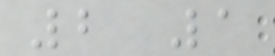2 1
